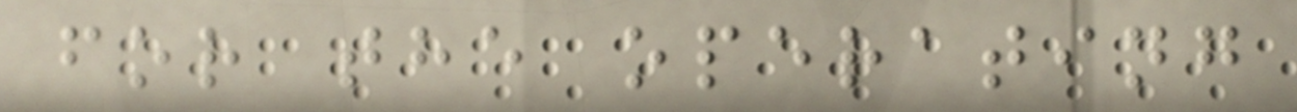for the operating
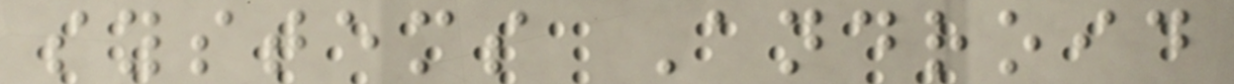systems Android
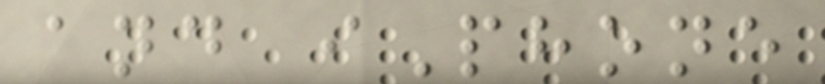and iPhone
